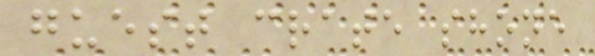guest crate shone
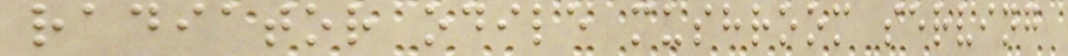radiator odile mushroom serving
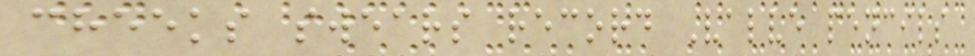cheeks swears record Valve pencils
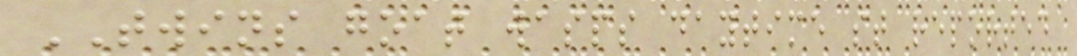TWINS goat wasps daytime st reported
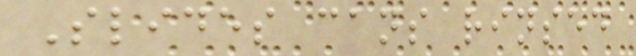Slides cans rinsed
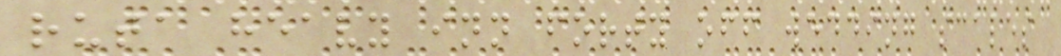ruta heavy inn forty off wedding scales
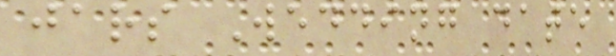jars Wedding date
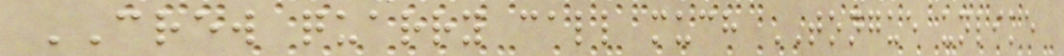CREW quarry call much TONGUE unlike
